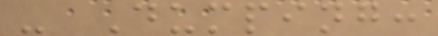- Dumping:
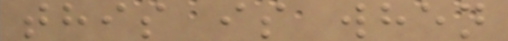this is when
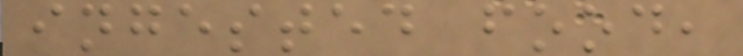ingested food,
